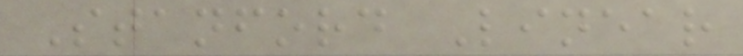Stanford Linear
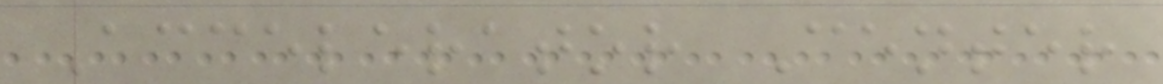Accelerator Center
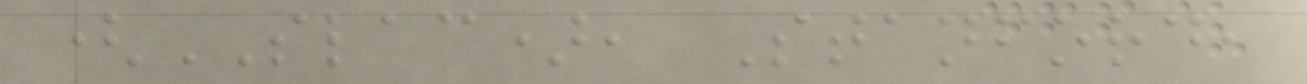(SLAC), Stanford,
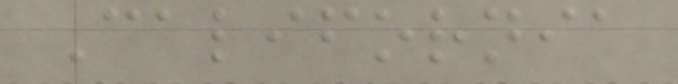California
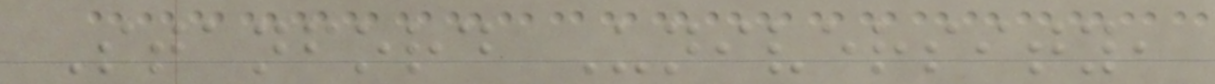Stanford University,
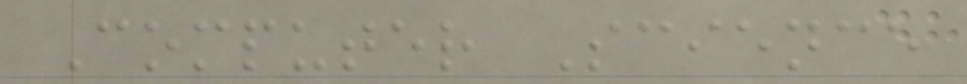Computer Science
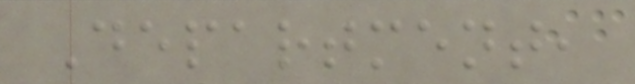Department,
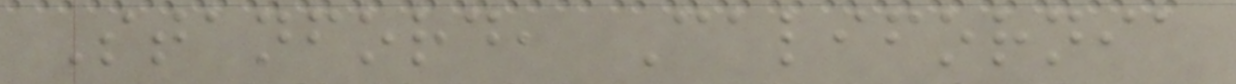Stanford, California
